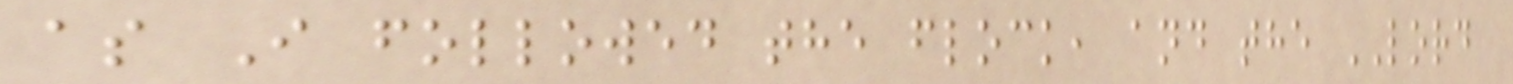as I followed the flock, and the LORD
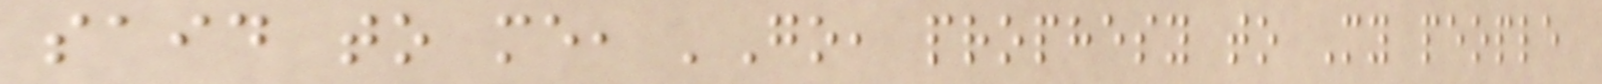said to me, 'Go, prophesy to My people
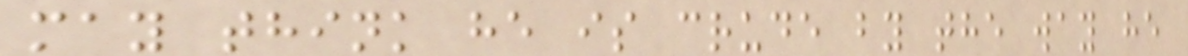may think he is crude by the way he
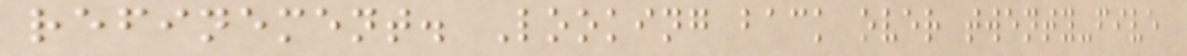refinement. Looking back over twenty-five
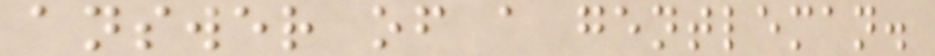answer of a gentleman.
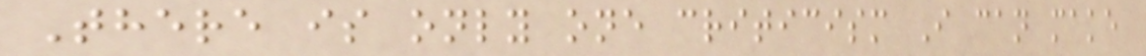There is only one criticism I can make
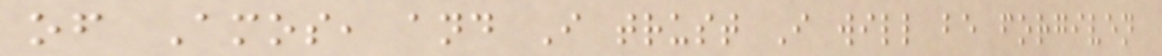of Amos, and I trust I will be forgiven
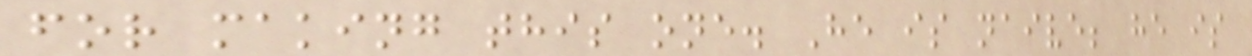for making this one. He is naive; he is
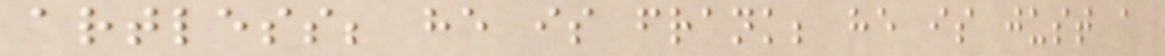artless; he is frank; he is just a
